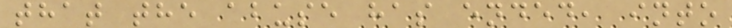that the abuse has ended, into
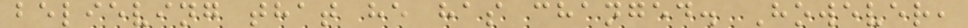believing that he has changed. However,
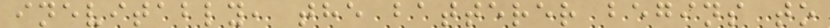inevitably, the batterer begins to
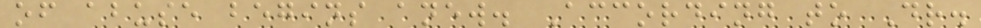of abuse begins anew. According to Dr.
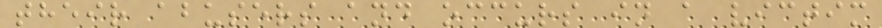their abusers and occurs in a victim
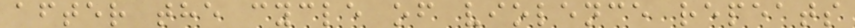after the cycle of violence repeats
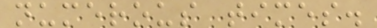numerous times.
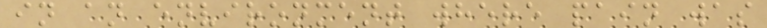in an environment where pain was
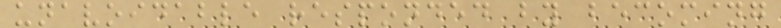unavoidable responded by becoming
